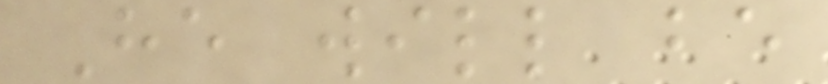He will be
